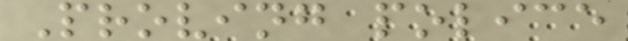Proving police
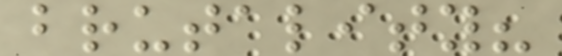brutality?
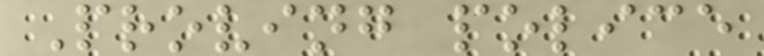Proving police
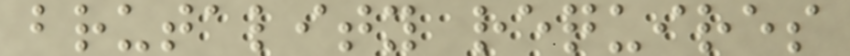brutality requires
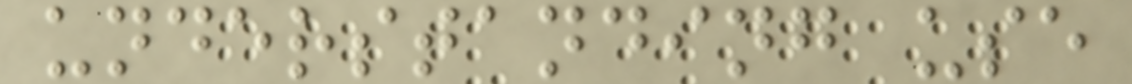understanding use
